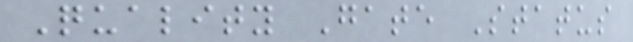Quality Gate Status
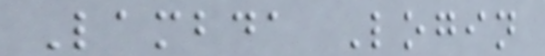Lambda Login
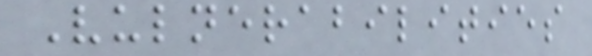Vulnerabilities
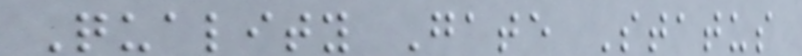Quality Gate Status
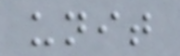unit
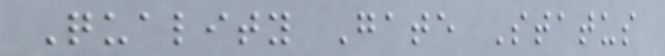Quality Gate Status
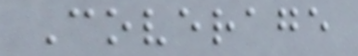Coverage
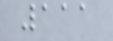111
